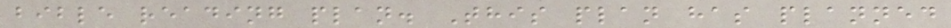bible reading plan. This plan has planned
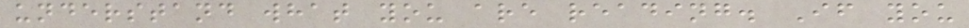understand what you are reading. If you
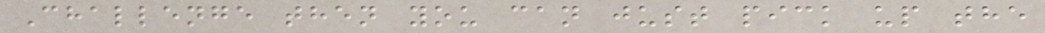Challenge then you can just pick up the
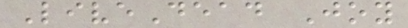LiveDead Joy
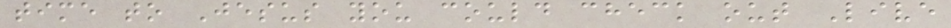time to Jesus you could check out Live
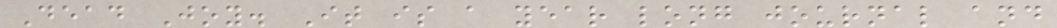Dead Joy. It is a year long journal and
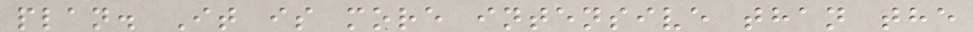plan. It is more intensive than the
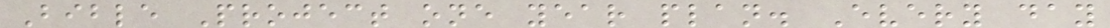Bible Project one year plan. Every day
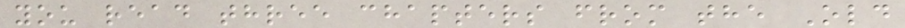you read three chapters from the Old
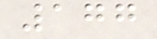177
